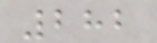282
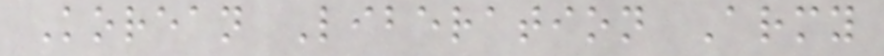Korean Liberation Army
